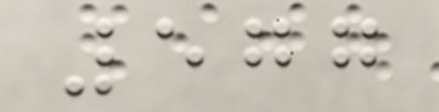577
